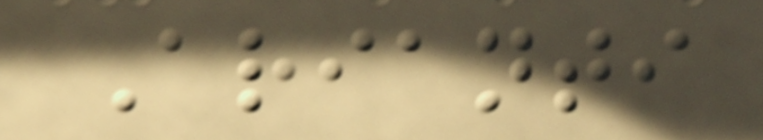Arianti
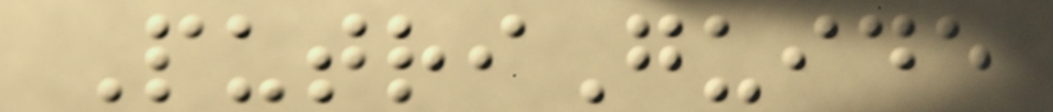PutriGuide
